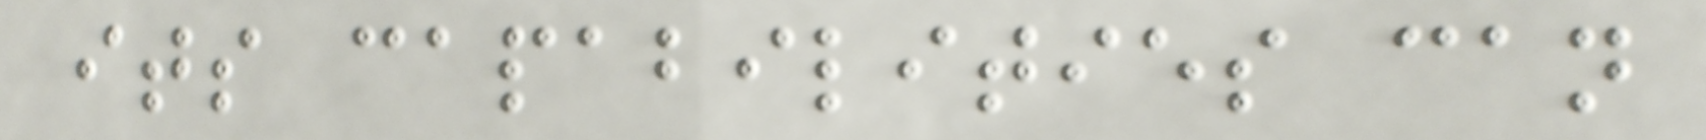its capabilities can
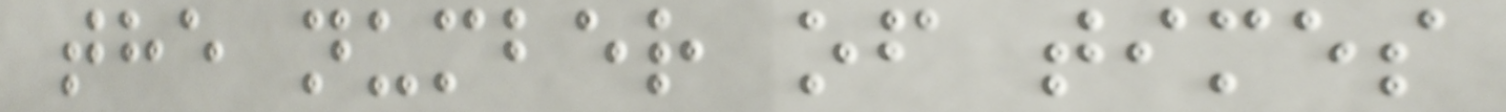the number of times
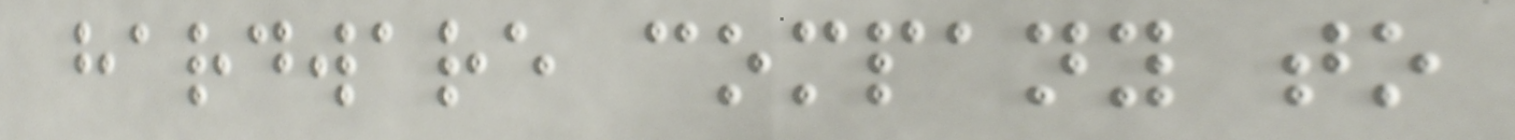hardware company to
